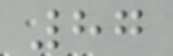87
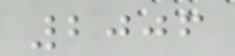2006
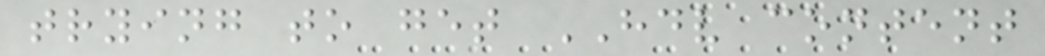trying to get HDV content
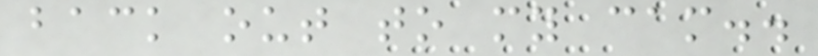back out to my cam..
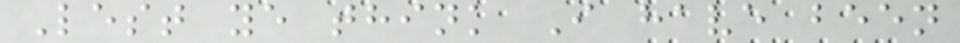Lest ye think I have been
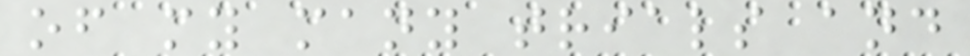of my many trials and
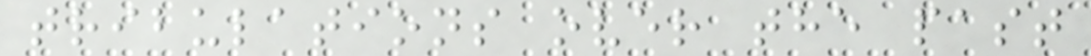tribulations over the past
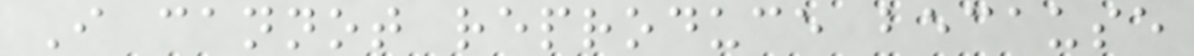I cannot reproduce because
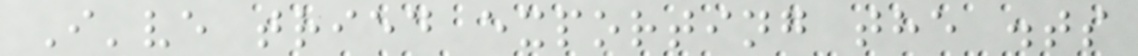I've tried exporting the .ts
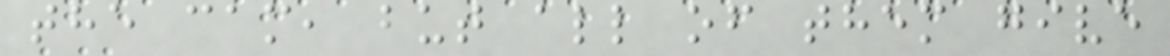the cam, but all of them give
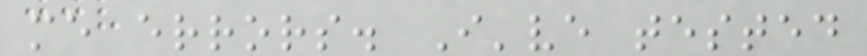me errors. I've tested
